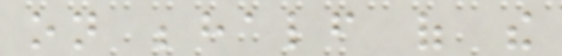on behalf of the
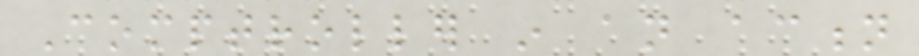Comptroller in an action
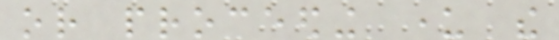or proceeding under the
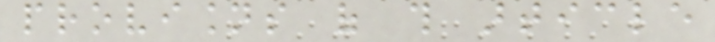provisions of this article
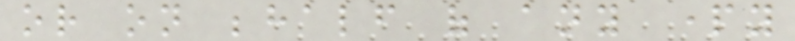or on behalf of any party
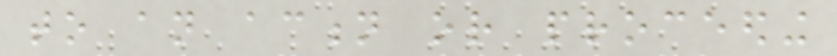to an action or proceeding
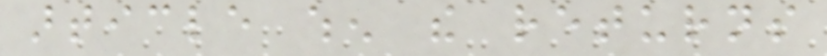article when the returns
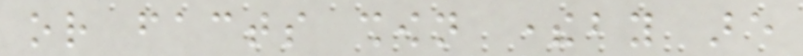or facts shown thereby are
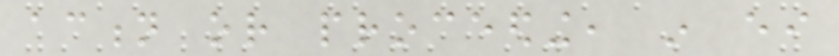action or proceeding, in either
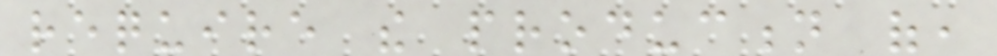require the production of,
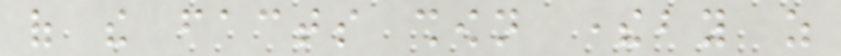of the facts shown thereby as
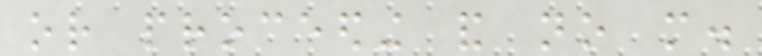or proceeding and no more.
